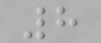8
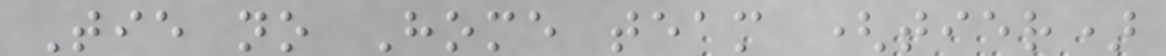Tie no Home team (tier)
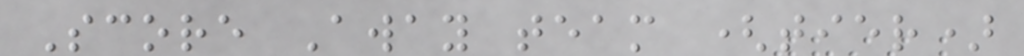Score Away team (tier)
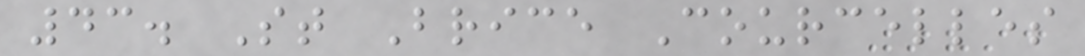43. St Brice Courcelles
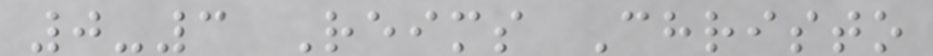0-3 Reims Christo
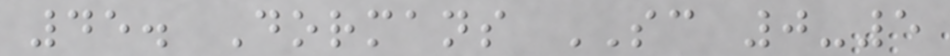45. Dormans SC 0-5
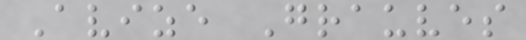Avize Grauves
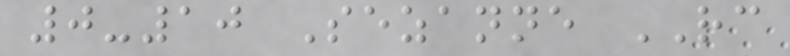0-10 Sezanne RC
